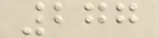277
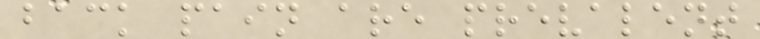back pain are prevalent
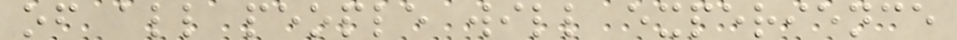of all people will experience
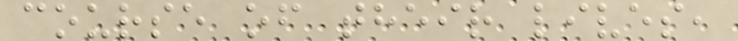course of their lives,
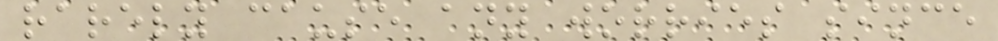rarely cause any worries since
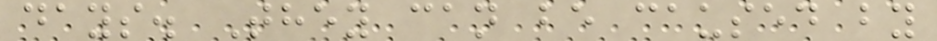days. They can be caused by
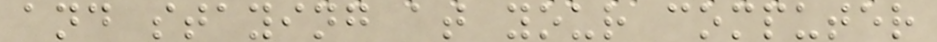and staying at your computer
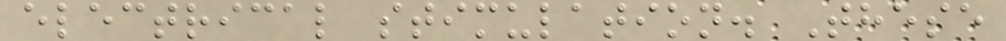electrical stimulation. These
